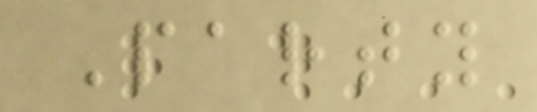Party
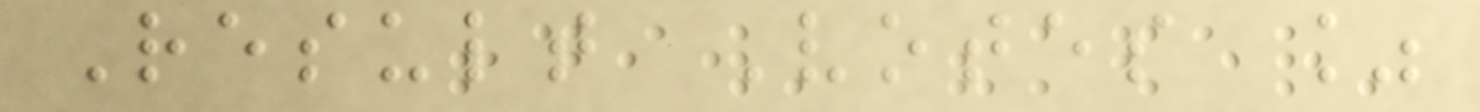Result Votes %
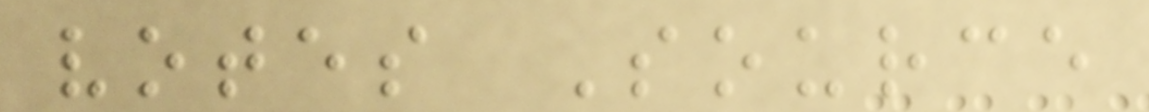votes Source
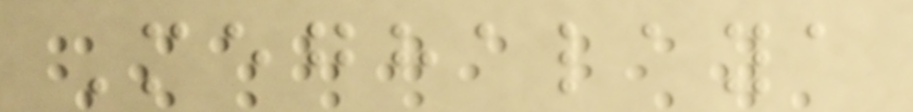Meghalaya
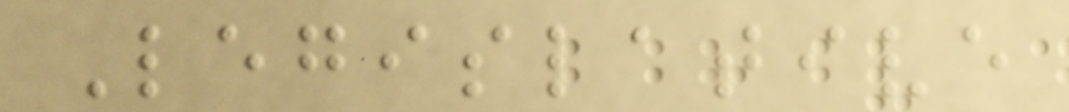Legislative
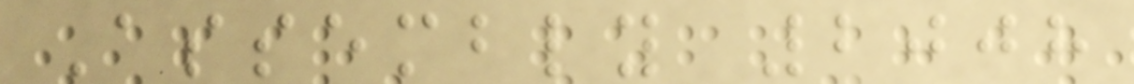Assembly 2008
